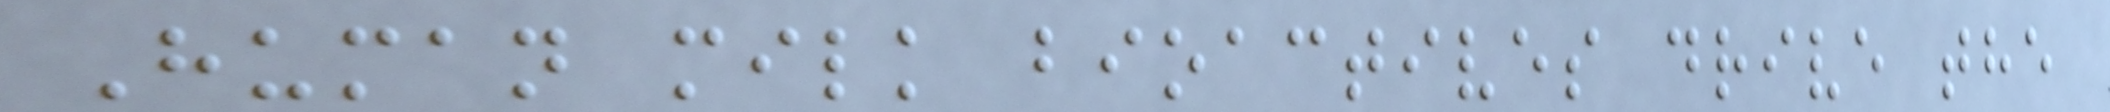Human milk bioactives drive the
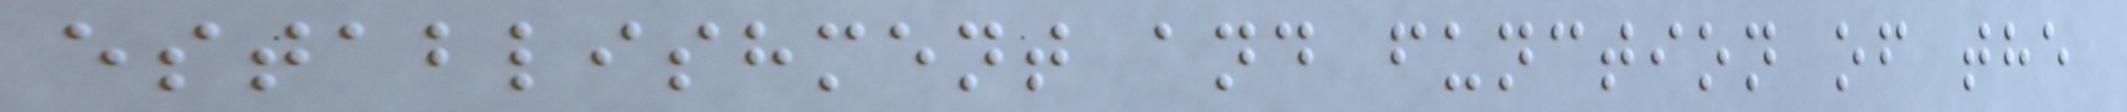establishment and function of the
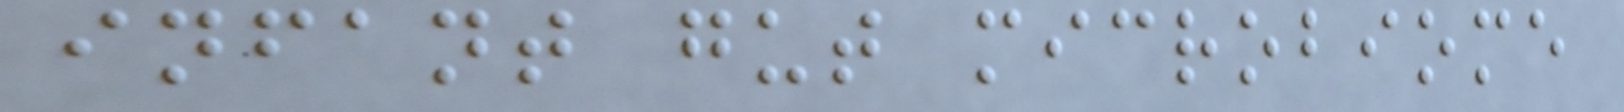infant gut microbiome
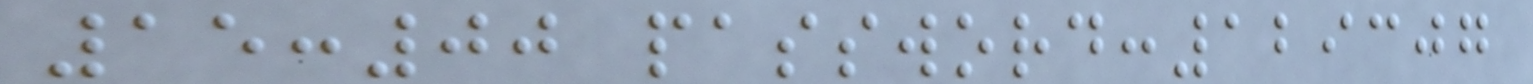15:00 password:129307
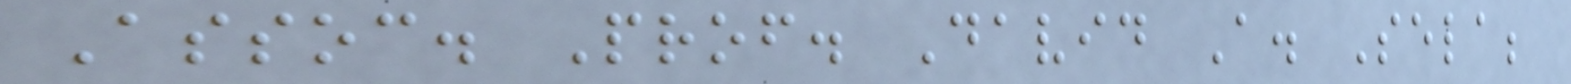Assoc. Prof. David A. Sela;
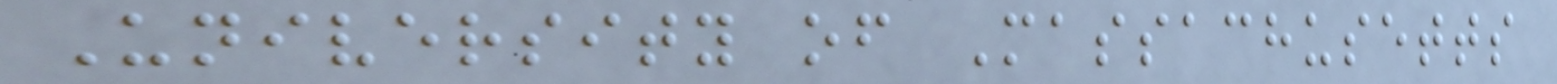University of Massachusetts
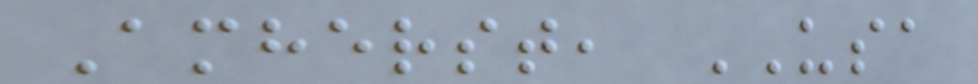Amherst, USA
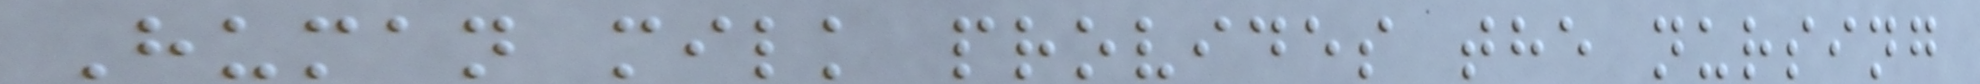Human milk provides the nursing
